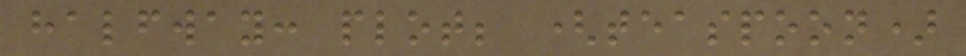halfway: plot; (teaspoon)
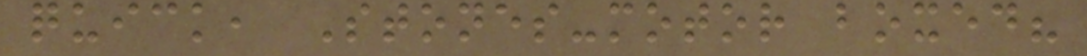quick, Stones-motor boxed?
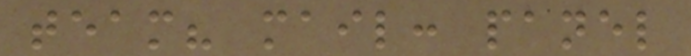team? mail: panel
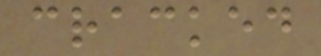cracked
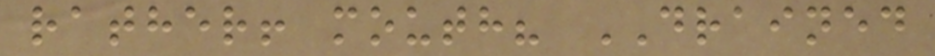rather! mouth? DRAINED
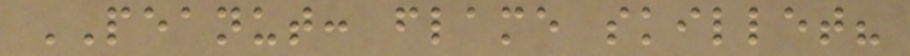PEANUT: flame skillet?
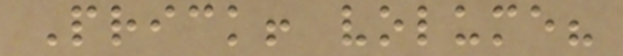Prick! volume?
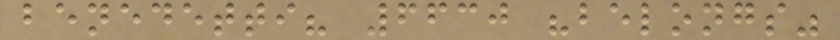benedetti? 6630 "belongs"
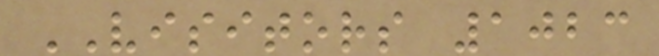VISITORS 1023
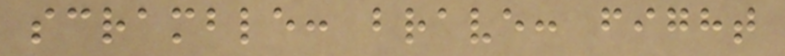scramble: brave: fight
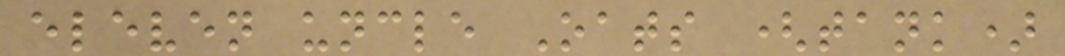eleven uncle Oats (tank)
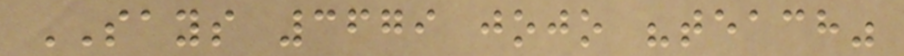SAYS 3679 jojo "teach"
